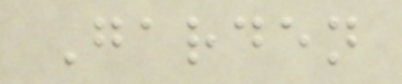Garden
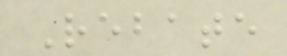Rebate
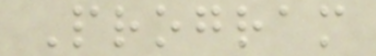Program
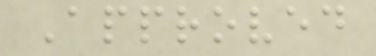Approved
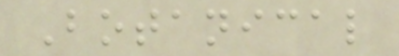Botanical
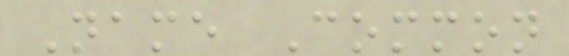Name Common
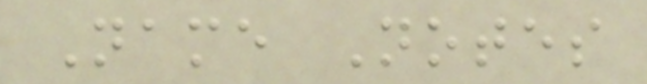Name Notes
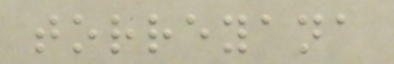torreyana
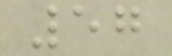57
